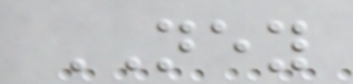NEY
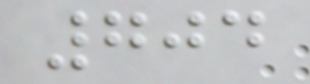704
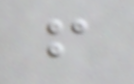f
